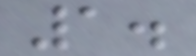1.
